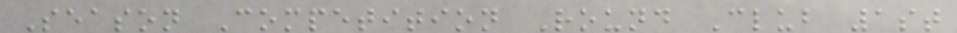Season Competition Round Club 1st
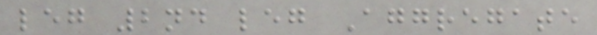leg 2nd leg Aggregate
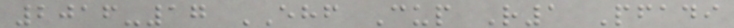2016-17 EHF Cup R1 Pfadi
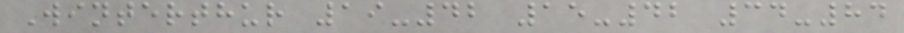Winterthur 19-42 15-42 34-84
